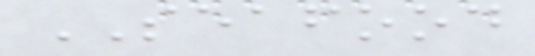SEAFOOD
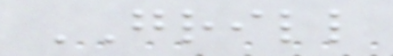GRILL
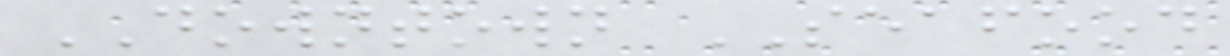DOWNTOWN SEAFOOD
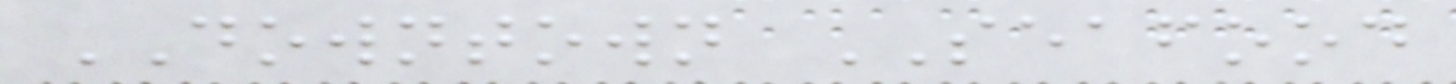DOWNTOWN SEAFOOD
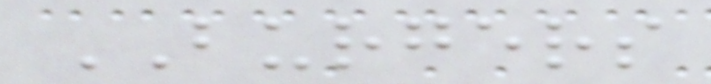BURGERS
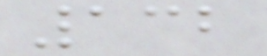132
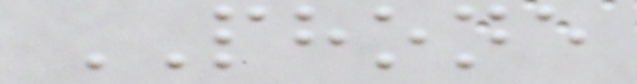PHONE
